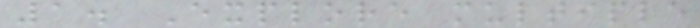1. Explore multiple
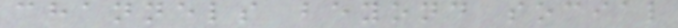channels beyond social
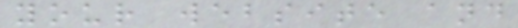your website and
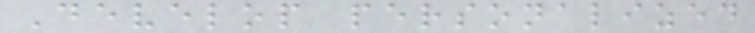Develop personalized
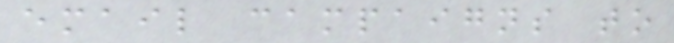email campaigns to
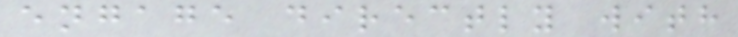engage directly with
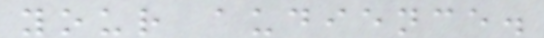your audience.
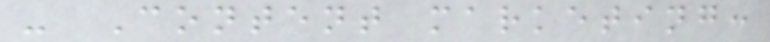- Content marketing:
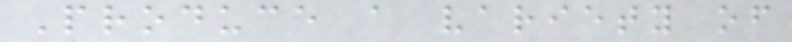Produce a variety of
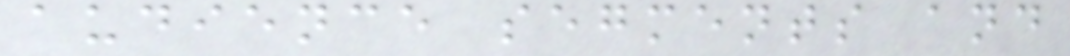audience segments and
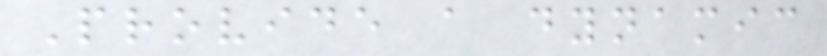Provide a dynamic
